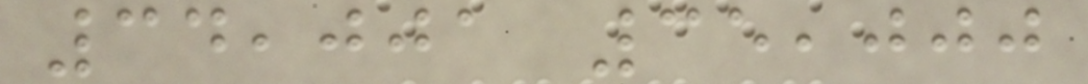34,001 35,000
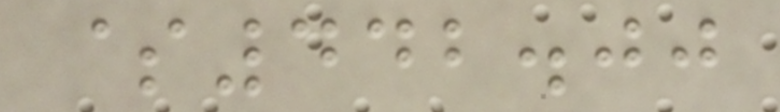$442.00
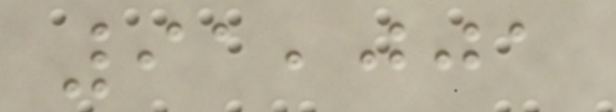91,001
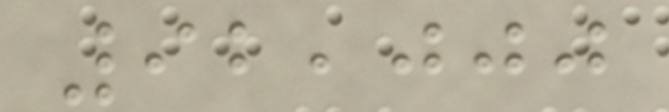92,000
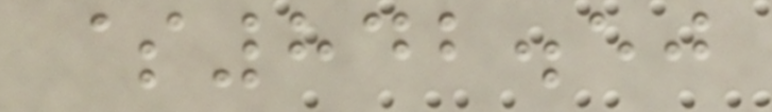$842.50
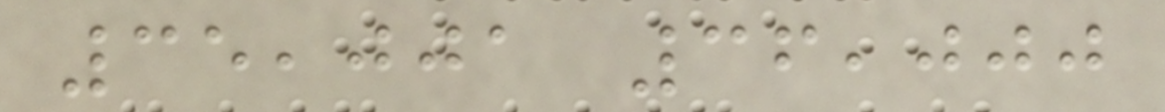35,001 36,000
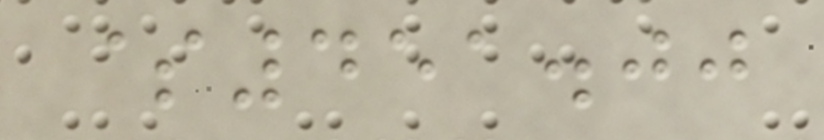$451.00
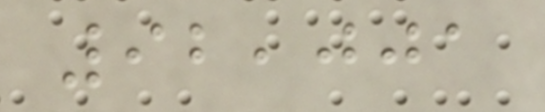92,001
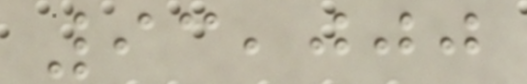93,000
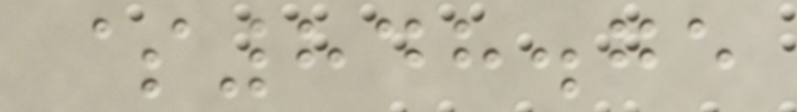$848.75
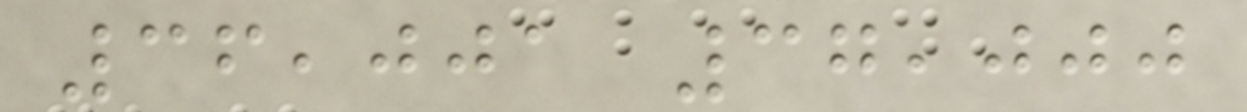36,001 37,000
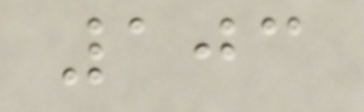103
